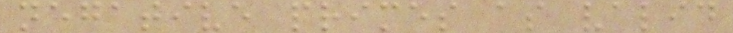negative primes as valid
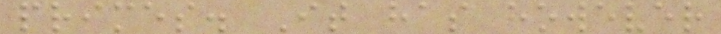primes. It has however
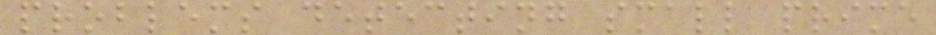problems detecting small prime
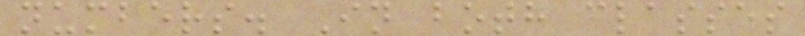numbers. In both classes
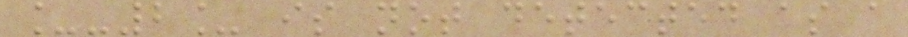_-2_ is not detected as a
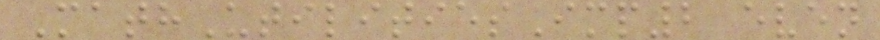MathUtilitiesImp2 even
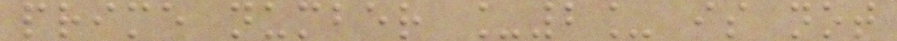prime number _2_ is not
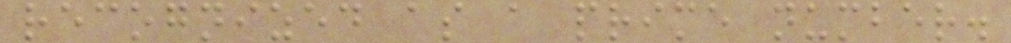recognized as a prime number.
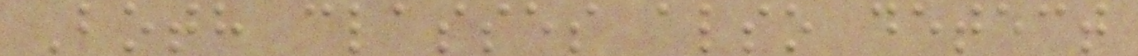Both classes also detect
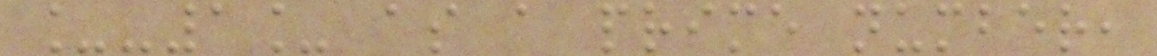_-1_ as a prime number,
